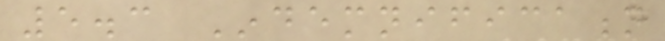5.3 Indemnification
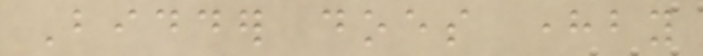Bidder does hereby
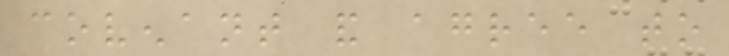covenant and agree to
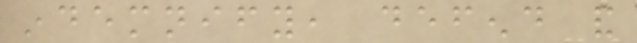indemnify, defend and
